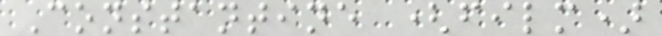Constantine (film)
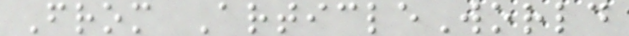From ArticleWorld
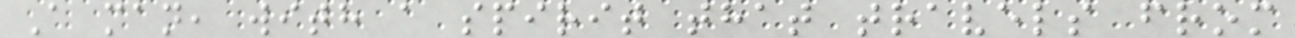A man, with a spirit that travels from
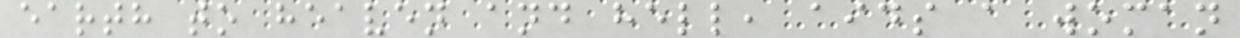earth to heaven and hell, aids a woman
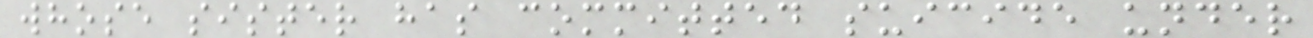whose sister has committed suicide under
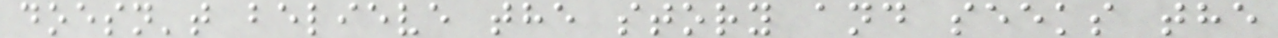doesn't believe the story and seeks the
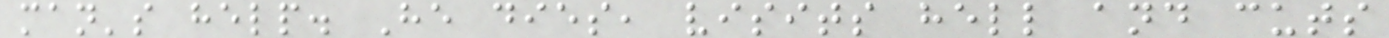man's help. He dies, visits hell and cuts
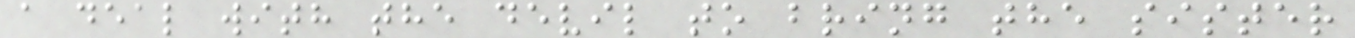a deal with the devil to bring the sister
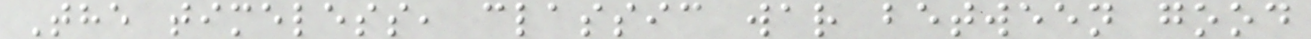The timeless, classic war between good
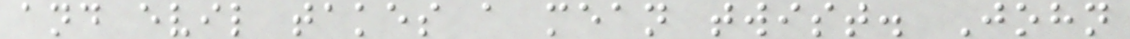and evil takes a mean twist. John
